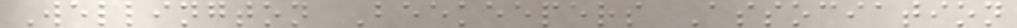Wellington Beekeepers Association
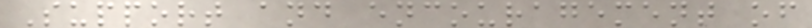Support and encouragement of
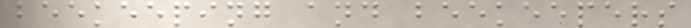beekeeping and beekeepers
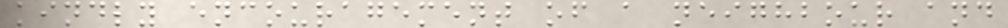kindly encouragement of a neighbour and
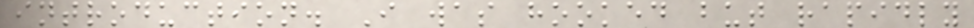introduction. I was hooked but rapidly
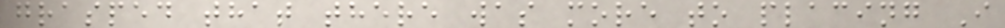grasped that there was more to placing I
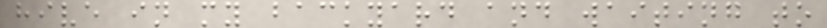hive in my backyard and waiting to
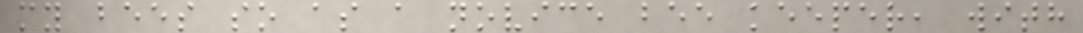my bees so as a novice bee keeper, with
